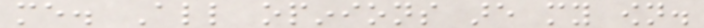me. All opinions are my own.
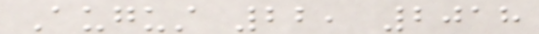August 22, 2018
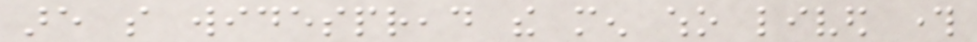are so widespread the men who lived through
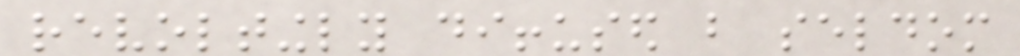revoltingly diffused but seldom
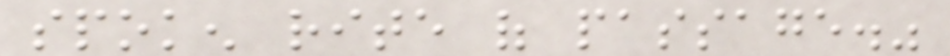spoken rite of passage."
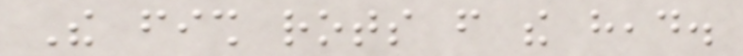The fish rots from the head.
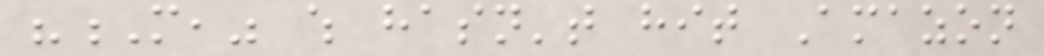"M," which hasn't hit Amazon
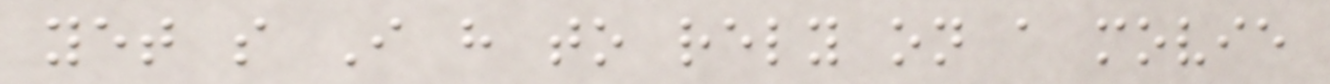yet so I have to rely on a movie
